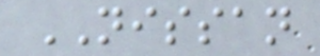NISSAN
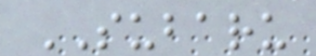SUBARU
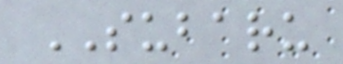SUBARU
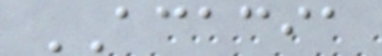ACACIA
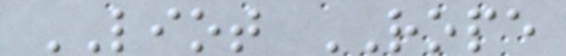LIOT ROPE
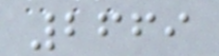2669
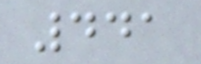441
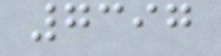7397
